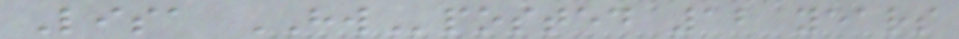Lisa HWposted 12 years
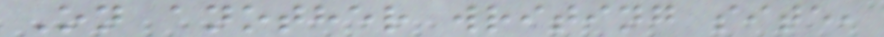On another writing site,
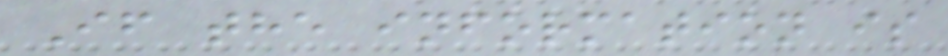If the information is
